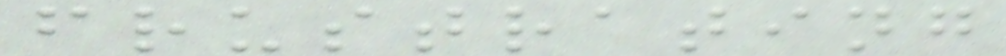frustrating
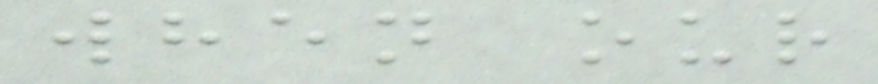when our
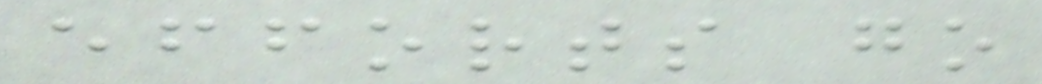efforts go
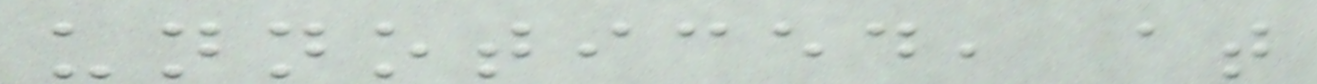unnoticed, at
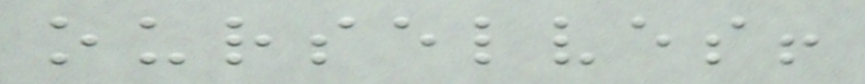ourselves!
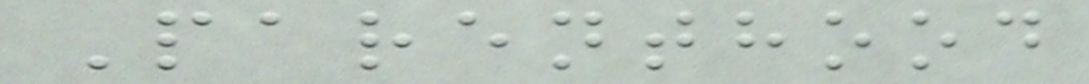Parenthood
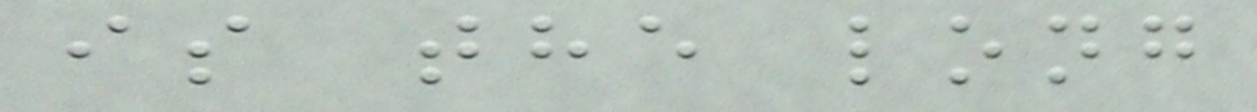is the long
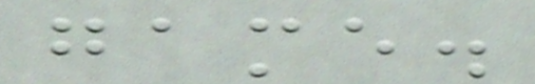game.
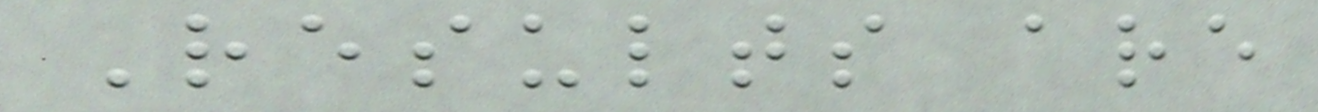Results are
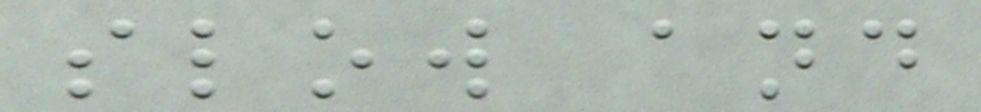slow and
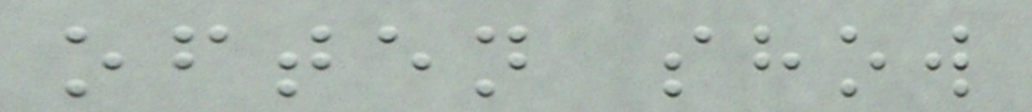often show
